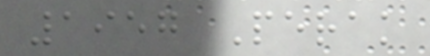1957 Perak
